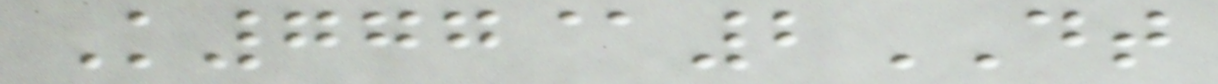K777@2DT
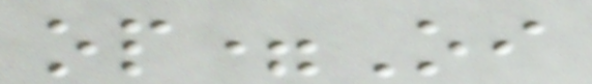op=Oi
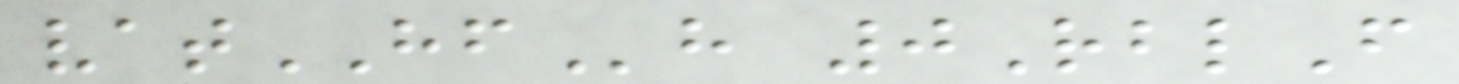vatHFh 0RblF
